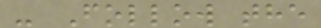- Follow the
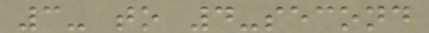3- to 4-second
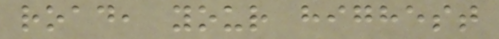road, your highest
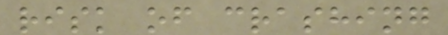risk of crashing
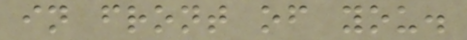in front of you.
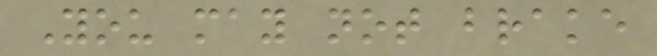You may not brake
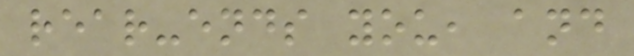rear-ends you, and
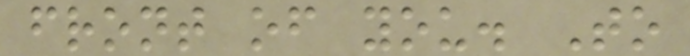front of you. To
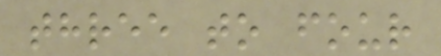three to four
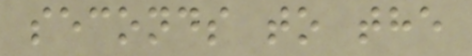seconds to the
